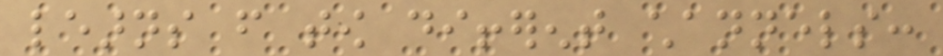learns from tow different channels:
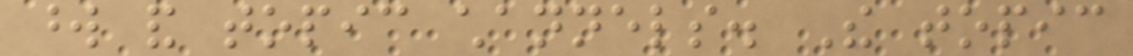word and topic channels. The topic
